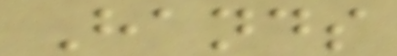Hands
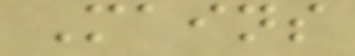Mains
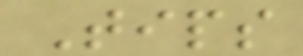Tips
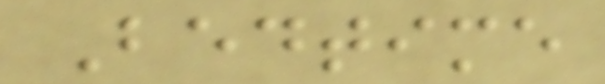Bedtime
